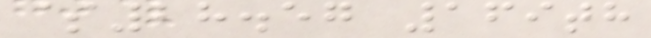$28.57 169th
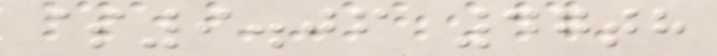$9.06 47th
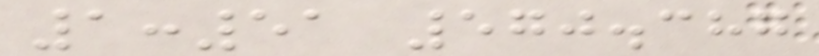1:51 570.387
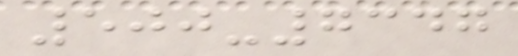500-7347
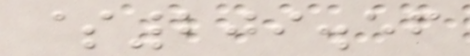$209.56
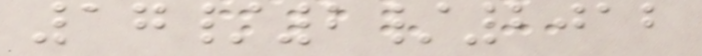17/2/2012
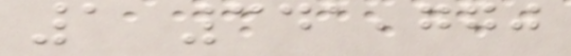1 341,770
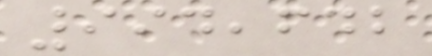994,642
